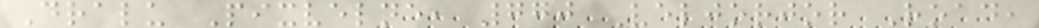Dralu Pixvelne, 770 Veljorjor Road,
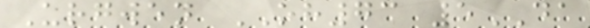Urgwen OH73 5DA
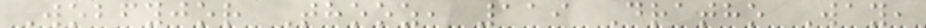Wobfyjor Thooz, 119 Dratho Way,
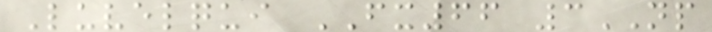Luvelqui FX66 3NP
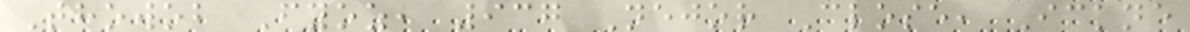Thowob Fyoz, 937 Nejor Close, Ickne
